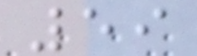59
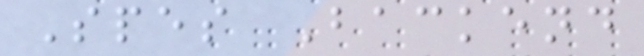Spes Backend
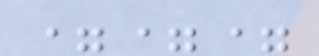===
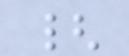{
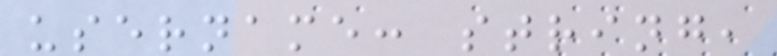username: string,
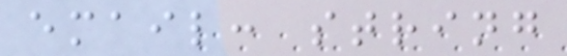email: string
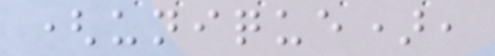(unique),
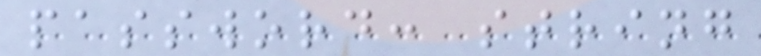password: string
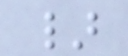}
